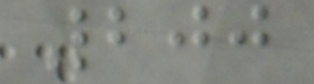200
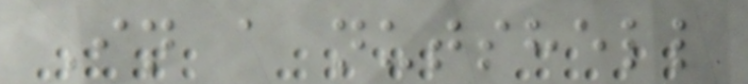In a nutshell
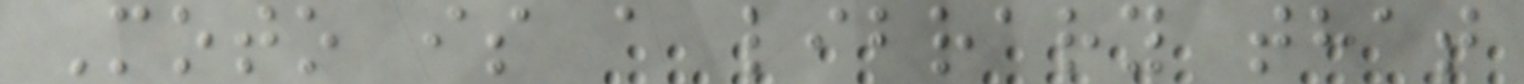Moto is a library that
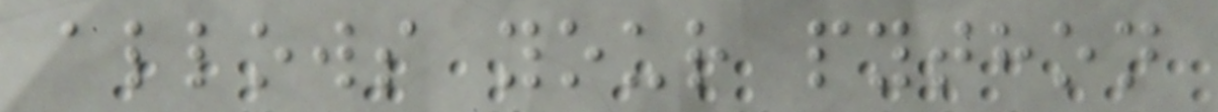allows your python
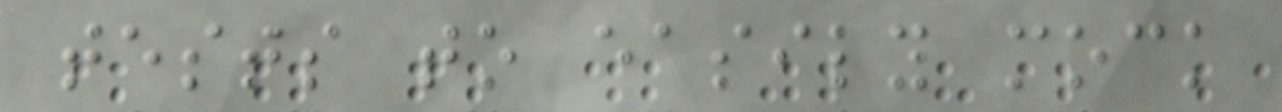tests to easily mock
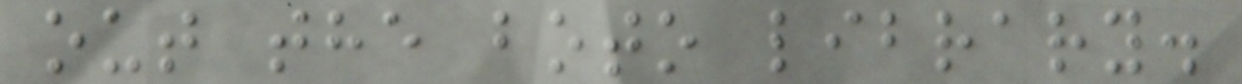out the boto library.
